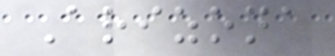Arizona
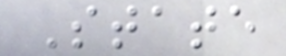State
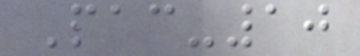Pac-10
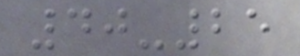40-25
